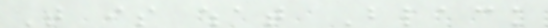That is what Black
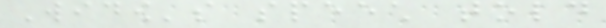Widow's speech told
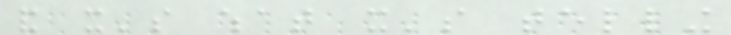and it's what it's telling
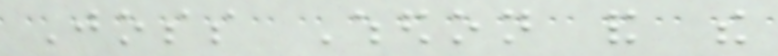Joss Whedon and the
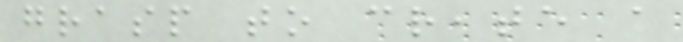grasp to create a
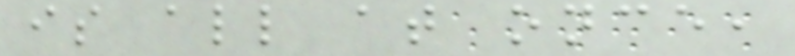is all at once,
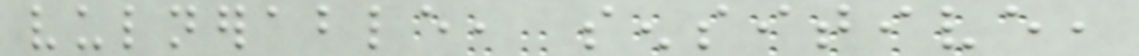vulnerable, sensitive,
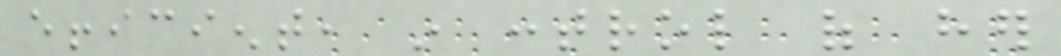efficient, in control of her
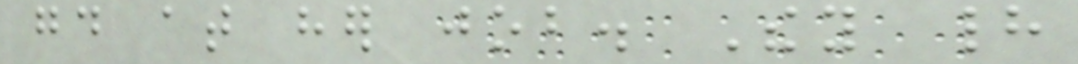good at her job. They had
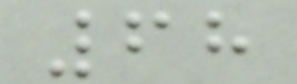68
